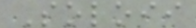Soloii
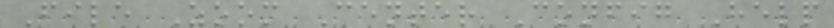File Zoom Center Config Help
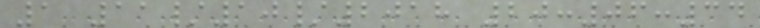1 11/10/2018 20:06:34
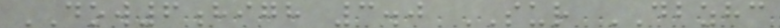DOW6high 3.0 SUR DBZHC
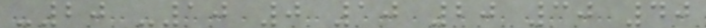-20 -10 0 10 20 30 40
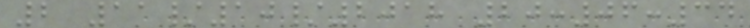2 11/10/2018 20:06:34
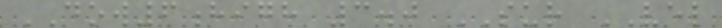DOW6high 3.0 SUR VEL
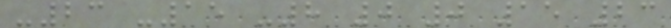-23 -15 -8 0 0 15 23
